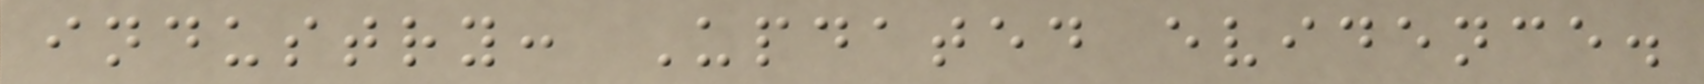industry: Updated evidence.
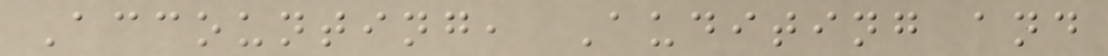Accounting, Auditing and
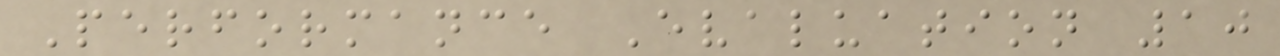Performance Evaluation 10
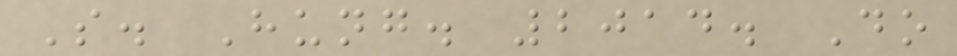S. Hung. 2014. Do
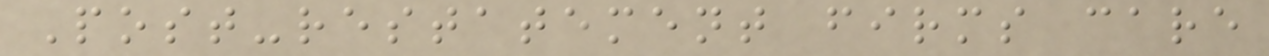Post-restatement firms care
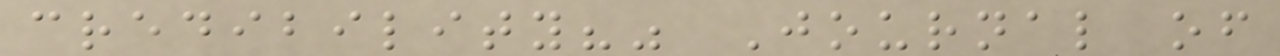credibility?" Journal of
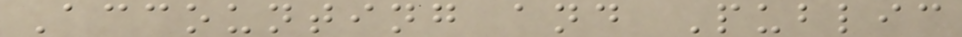Accounting and Public
